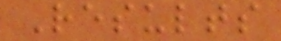Results
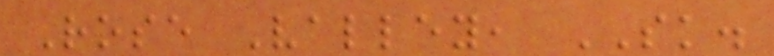Rose Valley, SK.
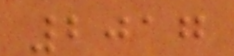2017
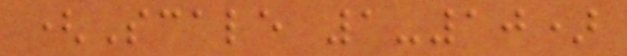(Scale 1-10)
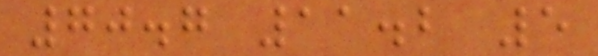70.7 11.2 5
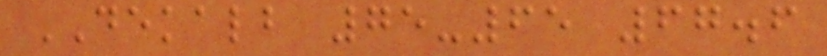DEKALB 75-65 67.6
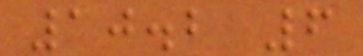10.2 6
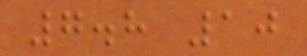7.8 10
